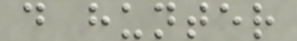d hunter
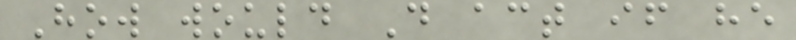How would D act if he
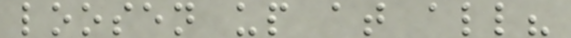loosen up at all?
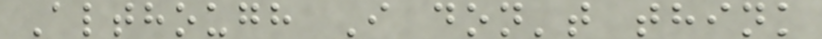Although I don't think
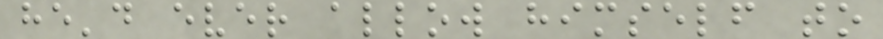he'd ever allow himself to
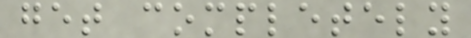get completely
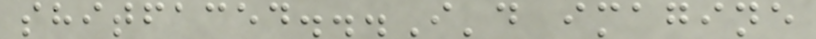shitfaced...I'd imagine
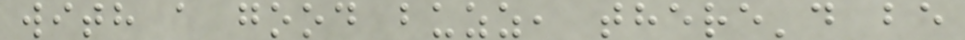with a good buzz, there'd be
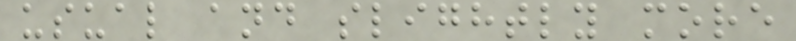usual and slightly more
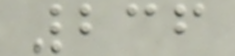236
